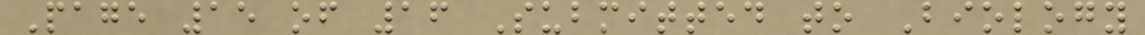Page 15 of 16 Submitted to Biology
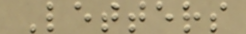Letters
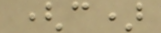(c)
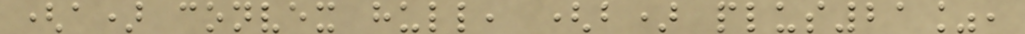(a) convex hull, (b) plus21%,
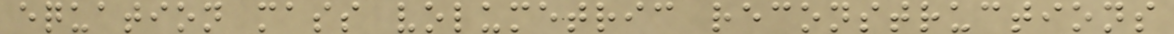equation mass volumetric reconstructions
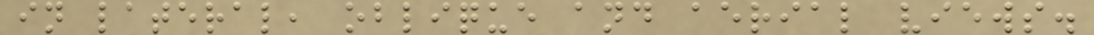in lateral, oblique and aerial views.
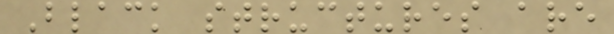Black structures are
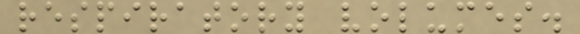respiratory volumes.
